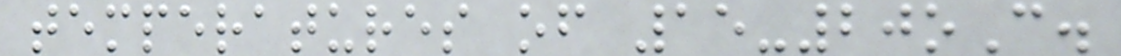temperatures of 15-20oC.
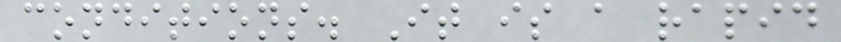conditions. It is a rapid
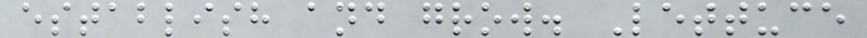establish and grow. Lettuce
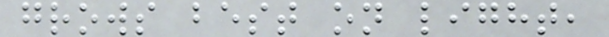grows best on light,
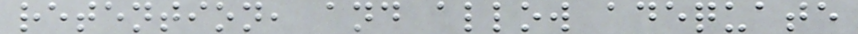retention, and allow adequate
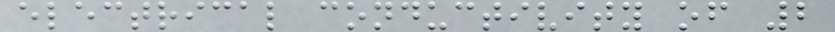electrical conductivity of 2
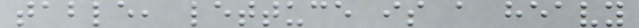table, lettuce is a heavy
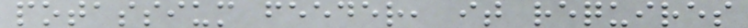potassium feeder, it requires
